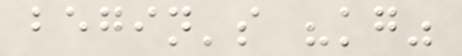begin's "kg"
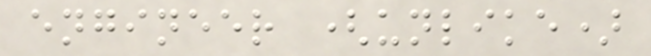engineer (unlike)
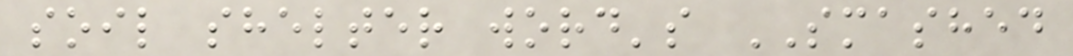soil shelter word's SMASHED
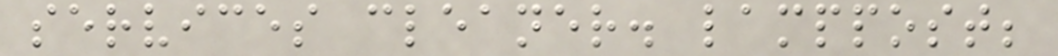services cleaner. lamppost;
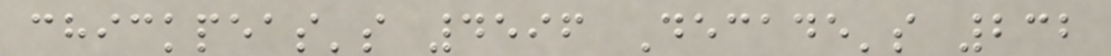chickpeas's 4596 Decade's 232
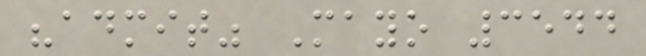"admit" Mayo 3544
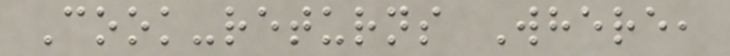Cook-returns Where,
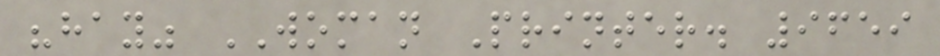"hay" WOMAN Printer. 9659
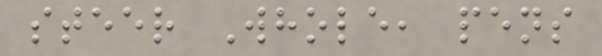steer Whole, pens
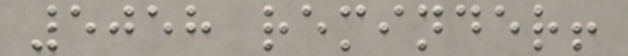5058 reminder!
